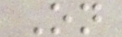On
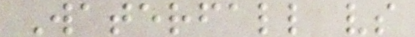Waterfall vs
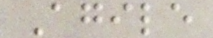Agile
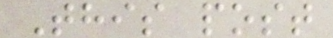This post
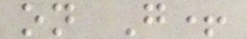on G+
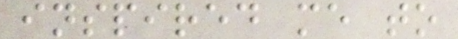inspired me to
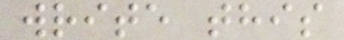write this
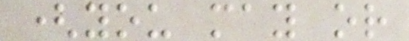(you may or
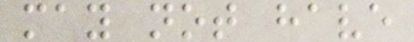may not have
